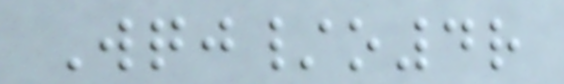Wqj/o4r
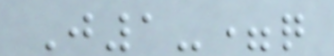J1-=q
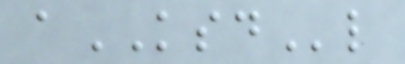aKSDl
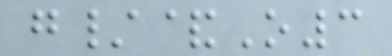g/&O3
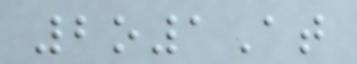2o1At
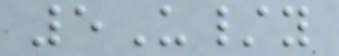5U/y
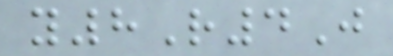y8R4J
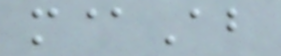m@Ab
